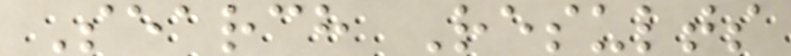Search Results
